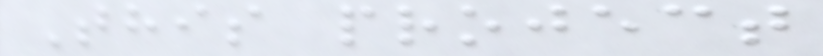This project
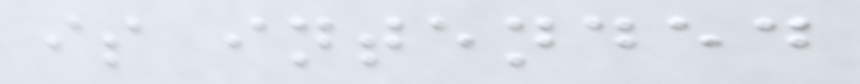is intended
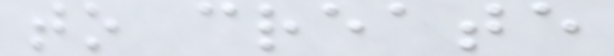to create
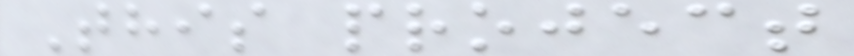This project
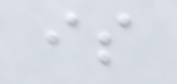is
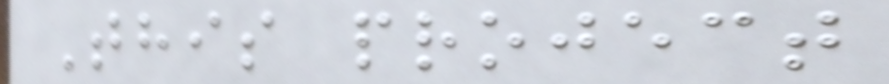This project
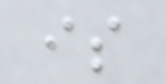is
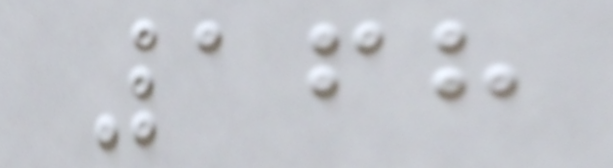168
